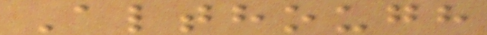Although
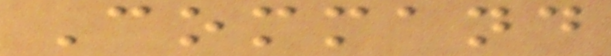Command
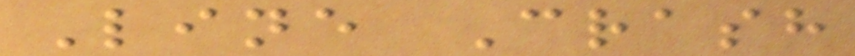Line Crash
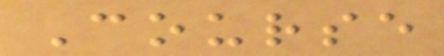Course
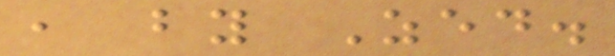, by Zed.
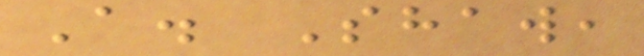A. Shaw,
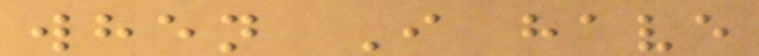when I have
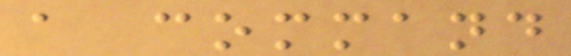a command
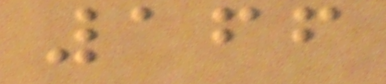166
